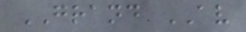GRAND AV
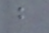b
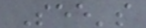See's
